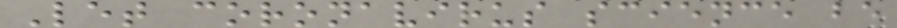Let coronavirus science be
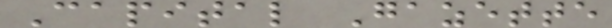Capital Gazette
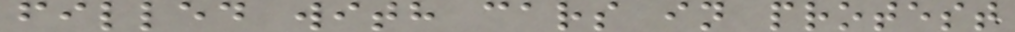filled with cars in protest
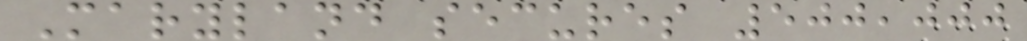Maryland secures 500,000
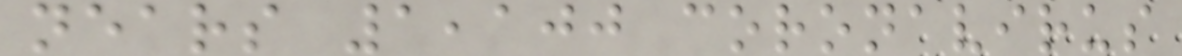nears 1,100 coronavirus
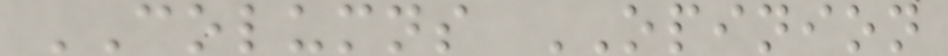COLUMNS OPINION
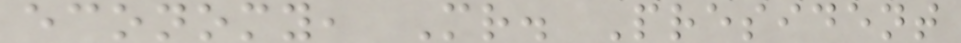economy, Mr. President
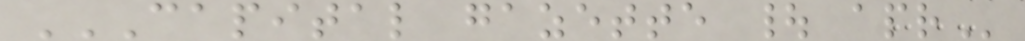CAPITAL GAZETTE | APR
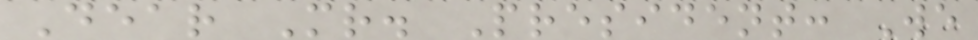Dear Mr. President: We
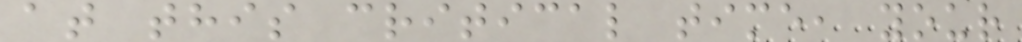at this critical time, your
